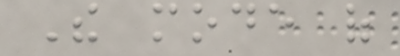The mode of
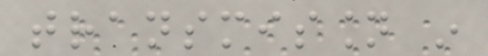transmission in
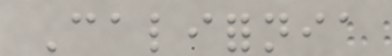California
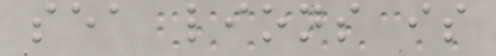sea lions is
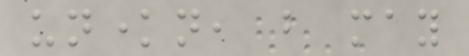unknown, but may
